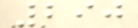290
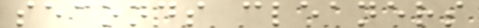seconds cleaners
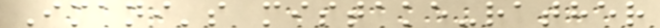Imani's mistake-rather
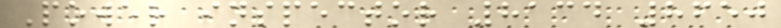Power inspector 8134 8650
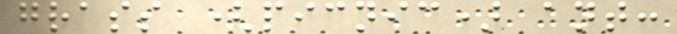grass (picnic) ant:
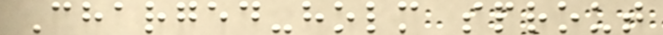Charged-holm sprout
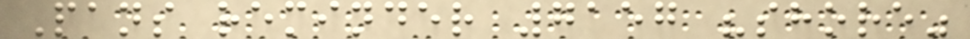Pans reminder 7157 "shore"
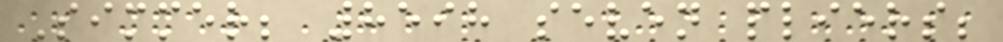Simmer; 8598 seven pliers;
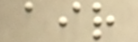air
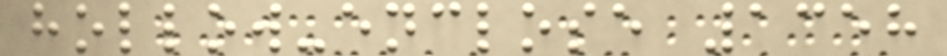hollow-enclose 1358
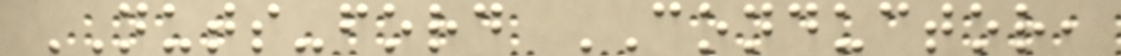NUTS-ford CONDUCTOR,
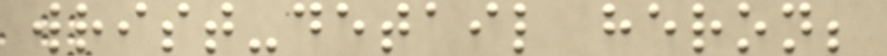wrist-detail heron;
